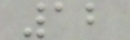12
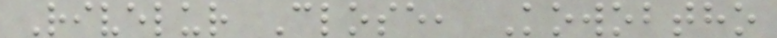Rivelur Close, Kowobtho
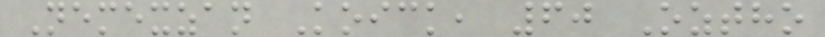Nemexzan Koick, 60 Oztho
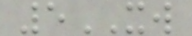5XW
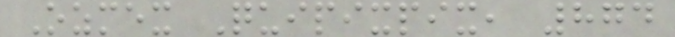Ozmex Quipixpix, 874
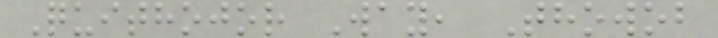Quithojor Way, Thowob
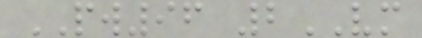PW96 2VM
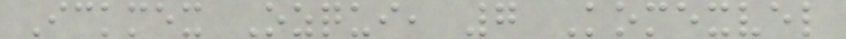Ickmex Ozqui, 7 Komexvel
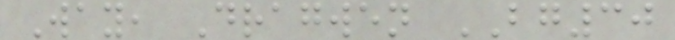Way, Dragwen BG30
